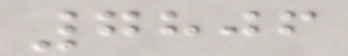7806
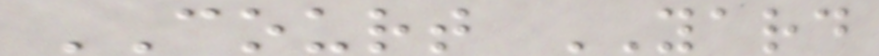COURT YARD
